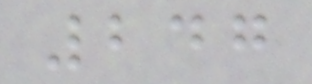247
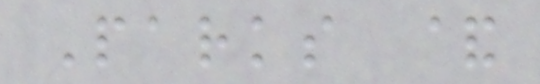Parks &
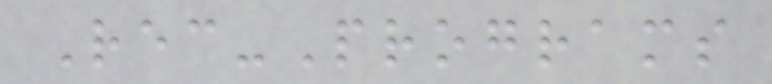Rec-Programs
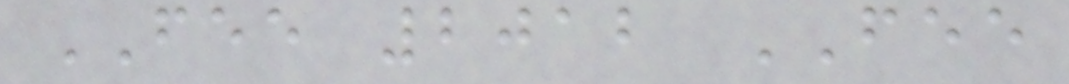FEE 2012 FEE
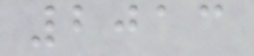2013
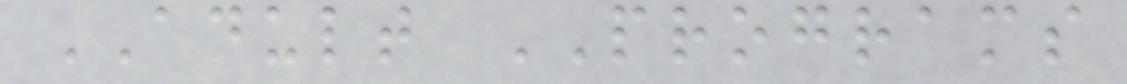ADULT PROGRAMS
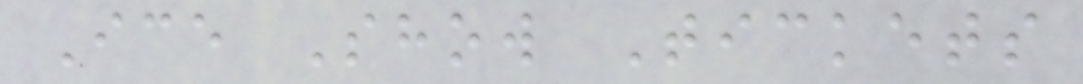Ice Show Tickets
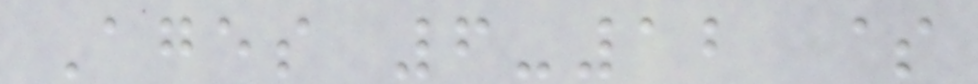Ages 6-12 $
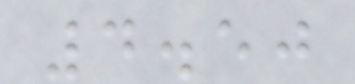4.50
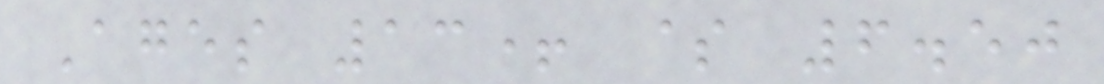Ages 13+ $ 6.50
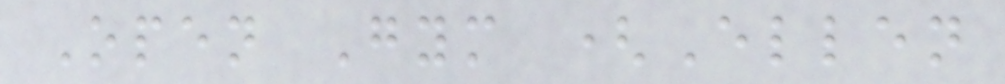Open Gym (Ellen
